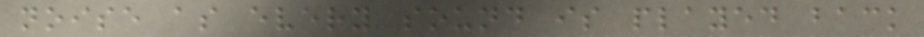noise as every sound is played back
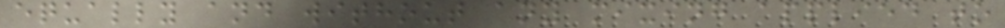equally and without any mixing applied to
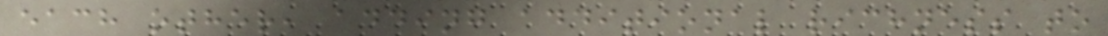each other, adding additional richness to
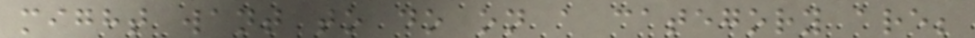might want to do on a category are;
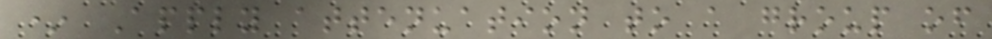* Apply attenuation to a group of
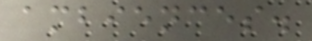ambiences.
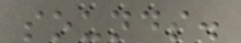sounds.
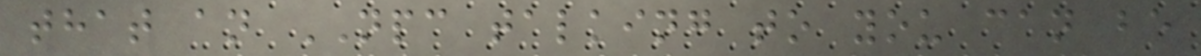that an NPC talking to you can be
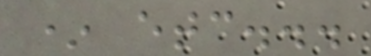* etc...
